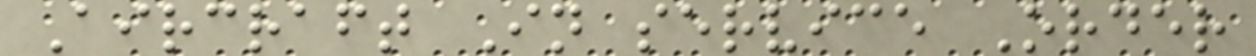Aircraft In service Order
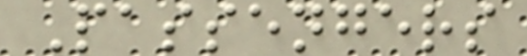Passengers
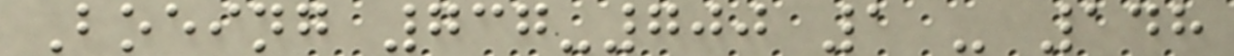Boeing 737-700 1 - 148
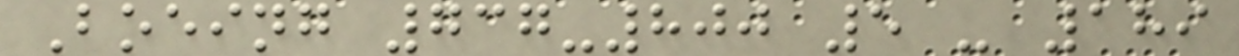Boeing 737-800 5 - 189
